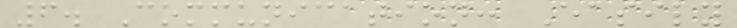6. Communication: Easily
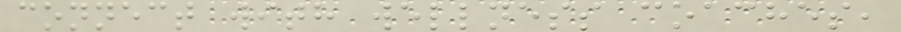connect with wellness coaches,
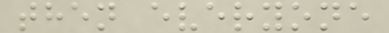then everyone
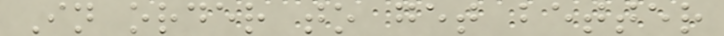In order to get better
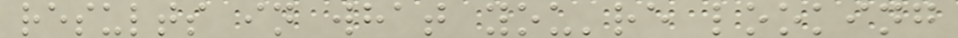results in what you're looking
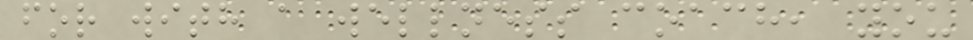for with a wellness coach, you
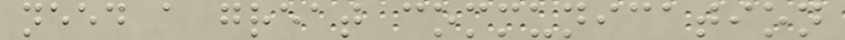need a great communication
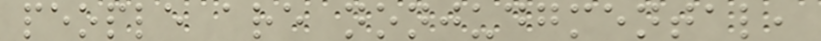people are nonjudgmental,
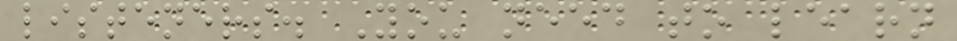listeners. You need to learn
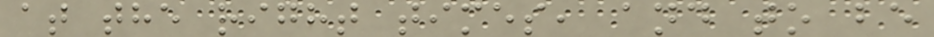at the right times, and to be
